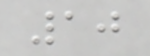10
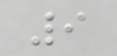9
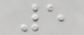5
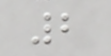2
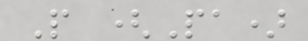P (Pa)
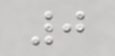0
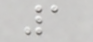1
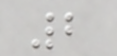2
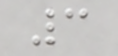3
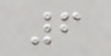6
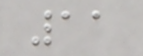11
